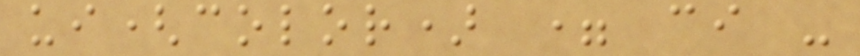ui(color) = ci -
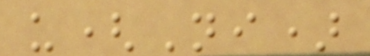u(Ni)
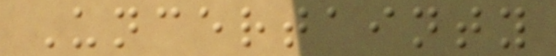Uncertainty
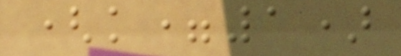(k=1)
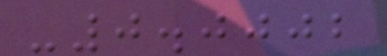-0.0002
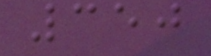350
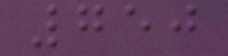750
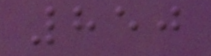850
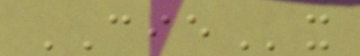CIEx
